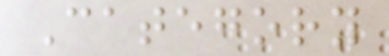Category
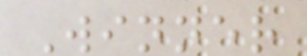Winner
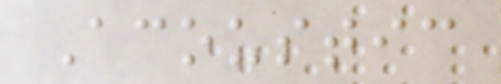Acoustic
